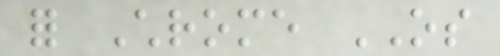for Chrome OS
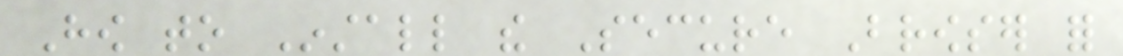How to Install the Secure Browser for
